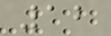12
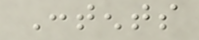Contents
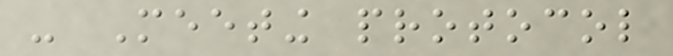- Meeting protocol
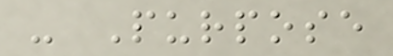- Purpose
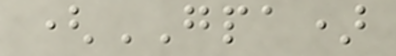(GPA)
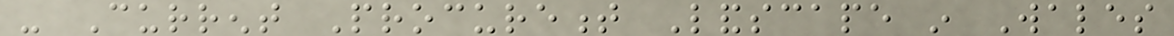- Current Procurement Landscape in Wales
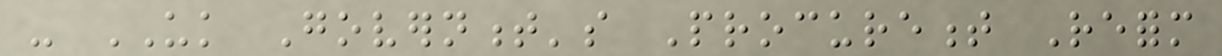- UK Government's Procurement Reform
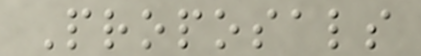Proposals
